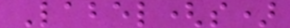Label(s)
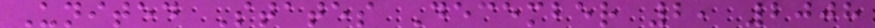United States December 2, 2008
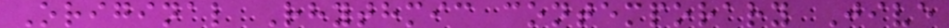Original Rhythmic contemporary Jive
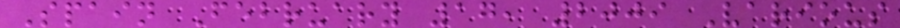Spain February 17, 2009 Various
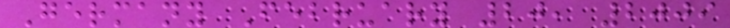Germany February 20, 2009
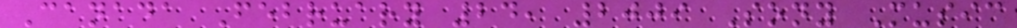Canada February 24, 2009 Sony Music
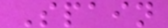Spain
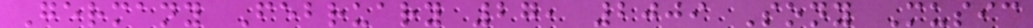Germany February 27, 2009 Sony Music
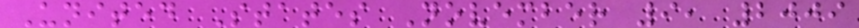United States November 9, 2009
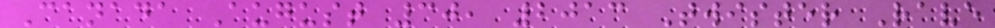Canada August 30, 2013 Twister Rave
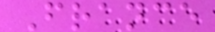France
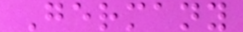Germany
